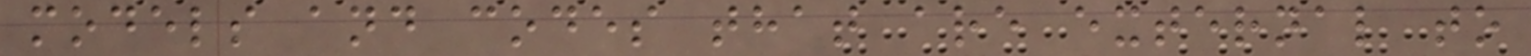models and codes that are external to
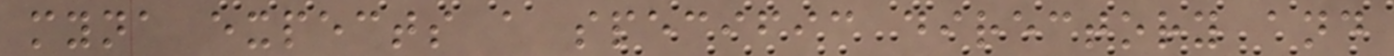myna expects a specific directory and
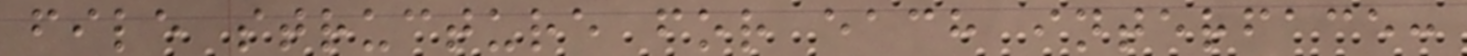file structure for each interface:
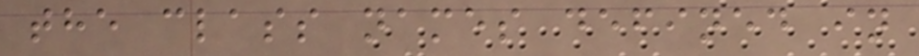the class names defined in
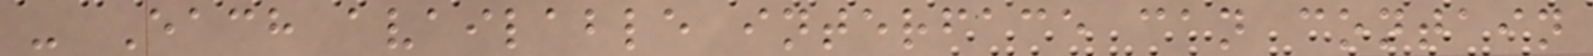- Each available interface can contain
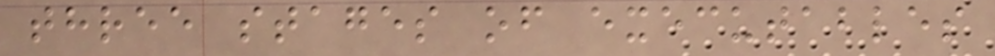three stages of executables
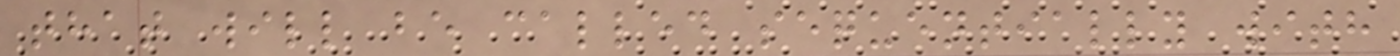that will be called sequentially with
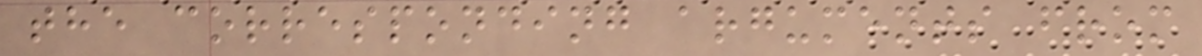the corresponding arguments from
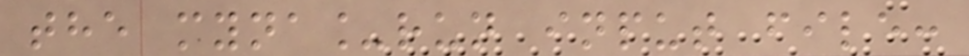the myna_run input file:
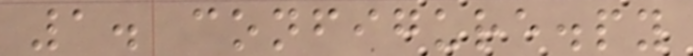1. configure.py
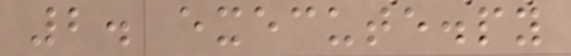2. execute.py
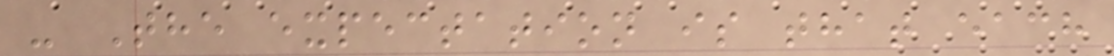- The expectation is that each
